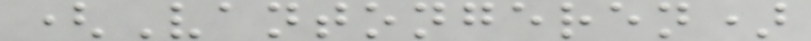(Vantongeren)
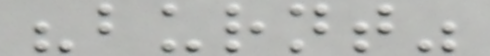"burnt"
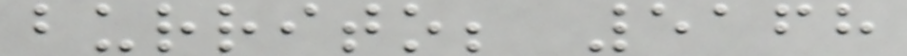burrito; 5168
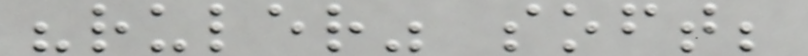"ruler" soft;
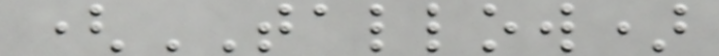(TALLOW)
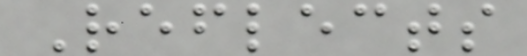Reflects
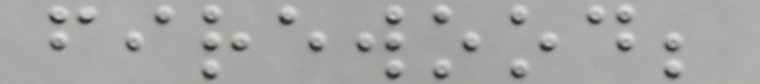firewood;
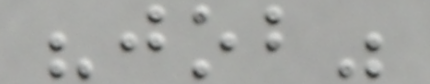"job"
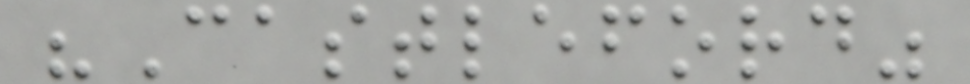"Castleford"
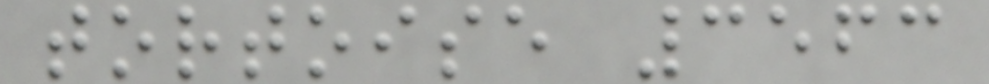tortoise 3563
